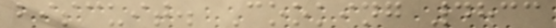biscuit. Cooking 4833
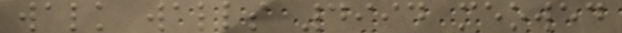walk walls 4994 meowed
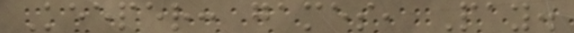Keeper: games, Pay.
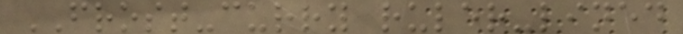FROST-curry ruler-lined
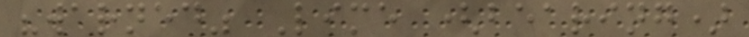"warned" Lime (bearing)
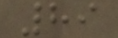89
